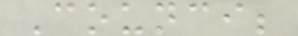Counci;
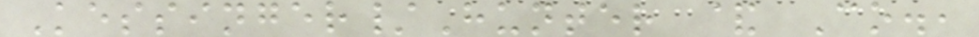Kessinger/Hunter & Co.,
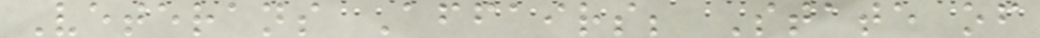Veterans Affairs; State of
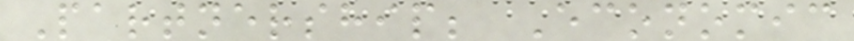Partnership; Economic
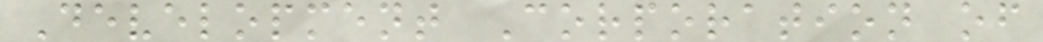Development Corporation of
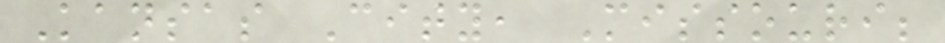Kansas City, Missouri;
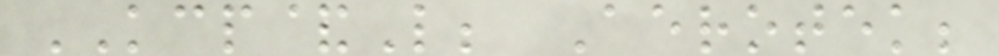KCP&L; Aerotek;
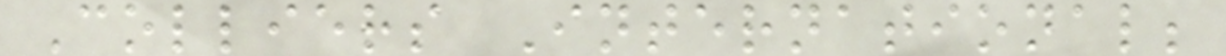Colliers International;
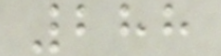288
